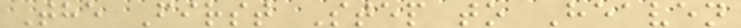The First Step to Heaven
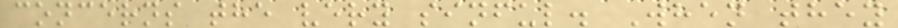concerns the very sinful. When they
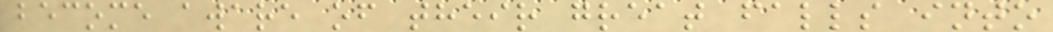become aware of their great falls into
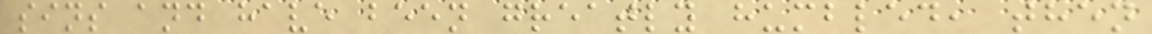sins and have been greatly humbled, then
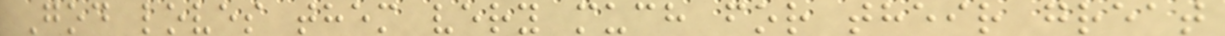God loves them very much for their great
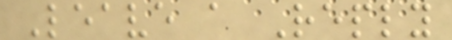Leave a Reply
